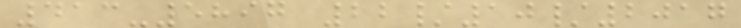413-5897 22/10/2017
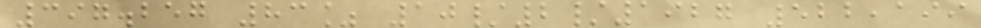397.257 83% 10/2/1927 522,199
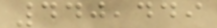440,449
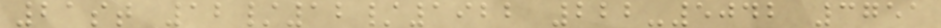21st 12/12/1922 222-5042 3751
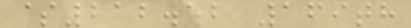$212.52 169th
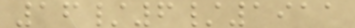16/6/1911
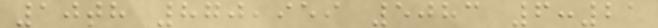10th 870,959 5083 6:21
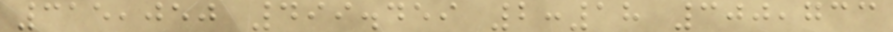315,050 499.459 2:18 300,733
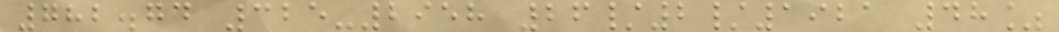782.74 325-2958 26/2/1921 48%
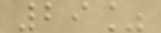29%
